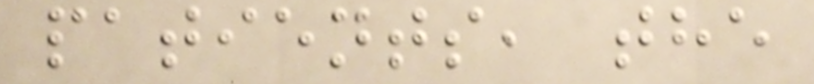patients, the
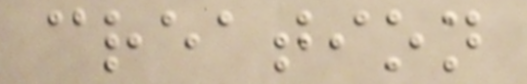creation
